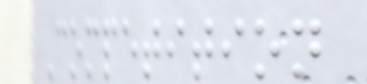Competition
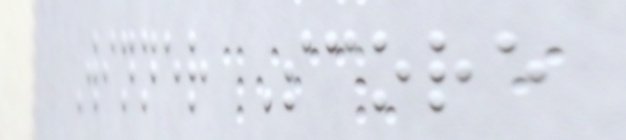Winner Score
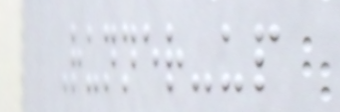Runner-up
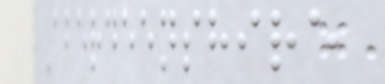Aberdeenshire
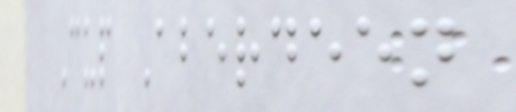Cup Aberdeen
